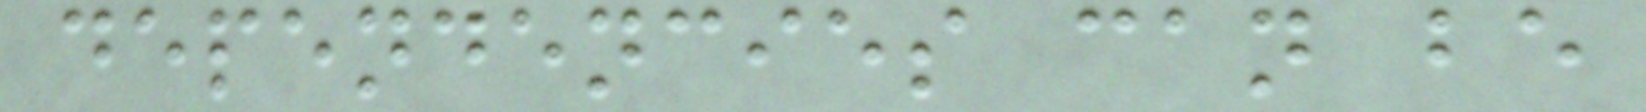dependencies can be
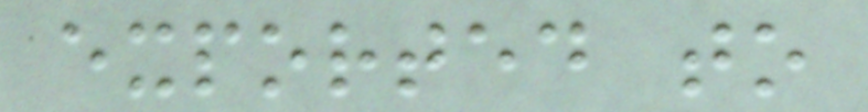exported to
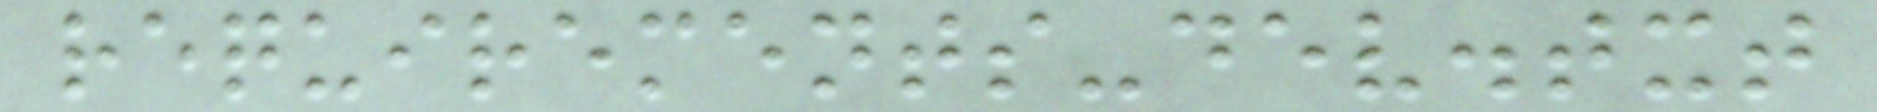requirements-dev.txt
